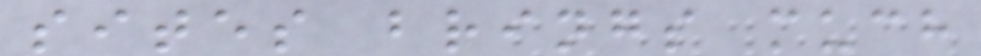sites brings much
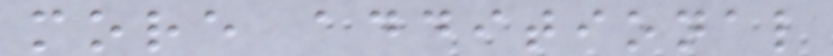more additional
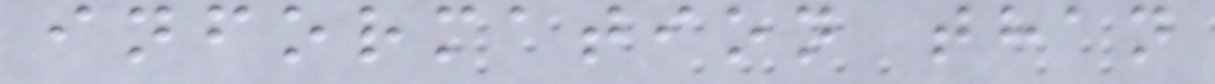information than
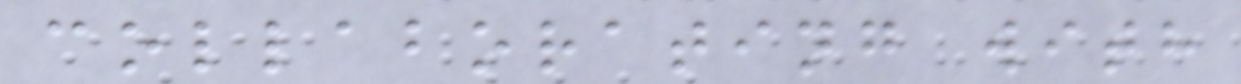collaborating with
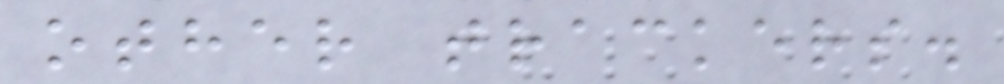other trackers.
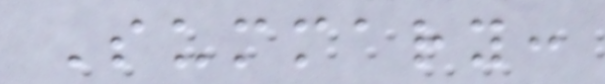Summary:
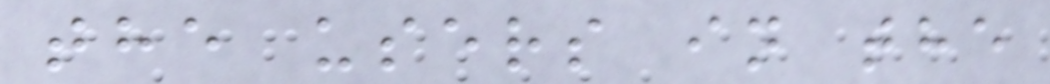the users in the
